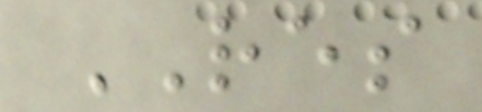RES
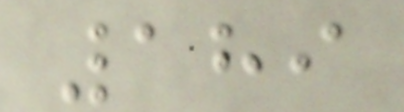189
